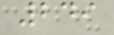249
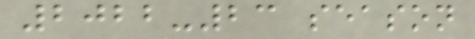2022-23 season
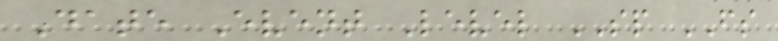Date Event Level SP FS
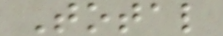Total
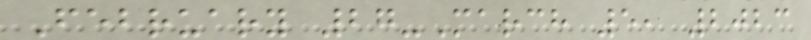February 27-March 5, 2023
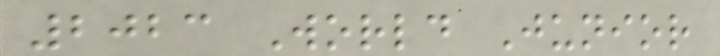2023 World Junior
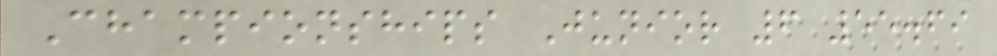Championships Junior 6 55.69
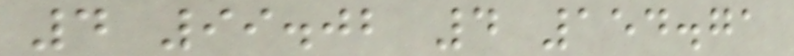4 99.02 4 154.71
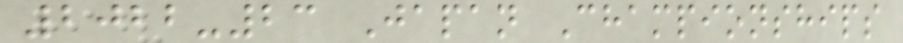2022-23 Japan Championships
